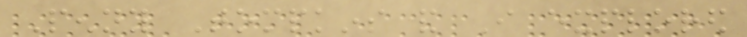Penny Tompkins and I explored
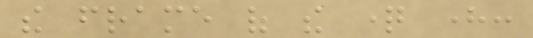the frame of the question here:
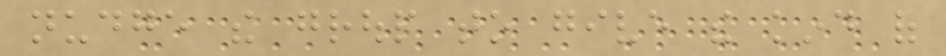nudge the group to give the kind of
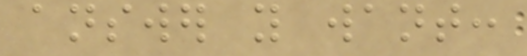answer you want:
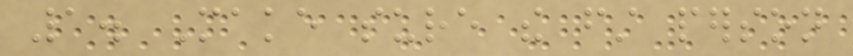1. Make sure the first person
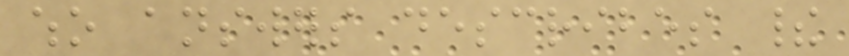who answers describes their
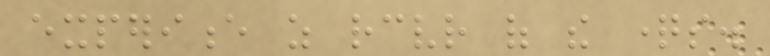experience as receiver of the questions.
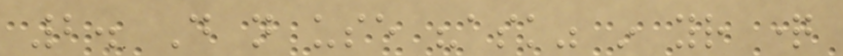2. Do not use "ask" in your question
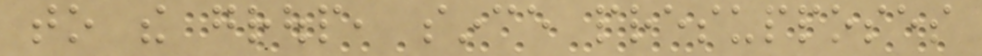to the group, since presupposes
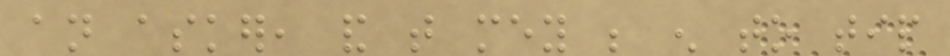an asker, and that mey be enough to tip
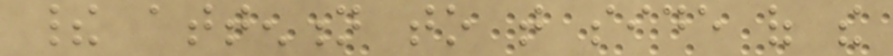their attention to that side of the
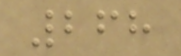268
